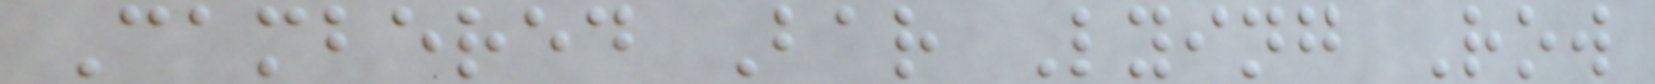Cambered Bar Lying Row
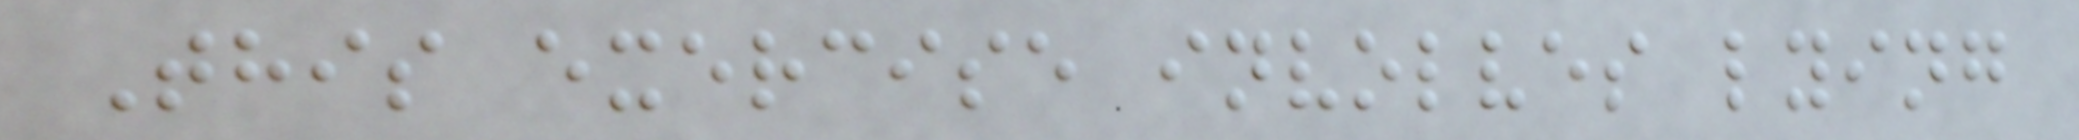This exercise involves lying
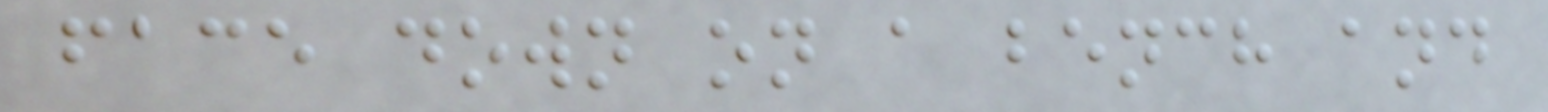face down on a bench and
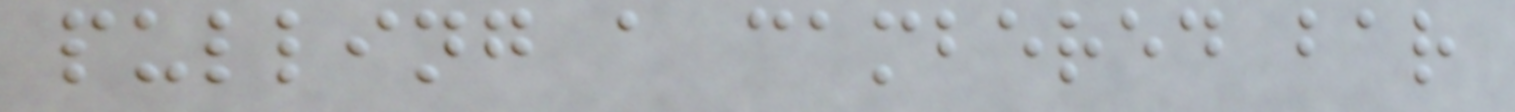pulling a cambered bar
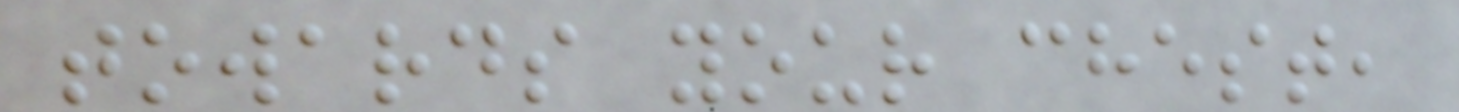towards your chest,
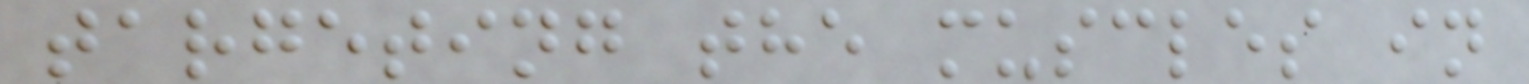targeting the muscles in
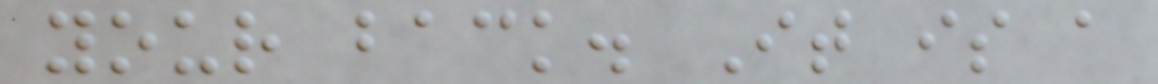your back. It is a
